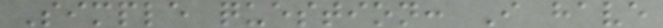Simple question: I have
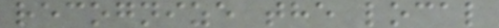recognize the local
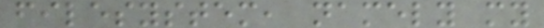filesystem, namely my
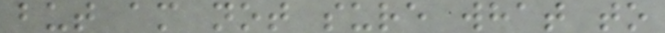but am not sure what to
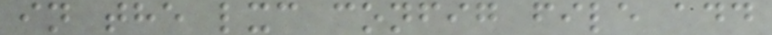in the lxc config file add
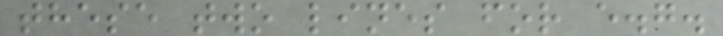these two lines for e.g.
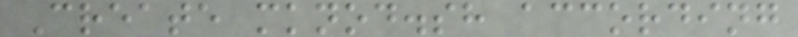Create mknod.sh according
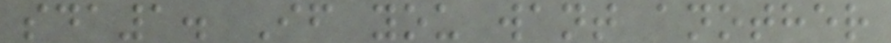sda1. If you want another
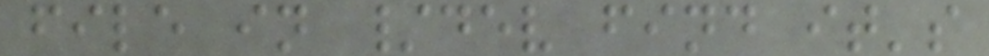file in /dev find it's
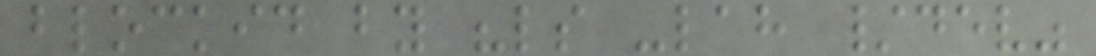blockid by "ls -lah /dev"
